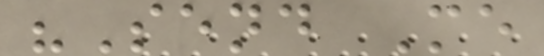"Send Me
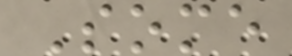Some
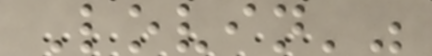Lovin'"
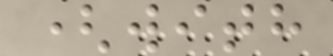(with
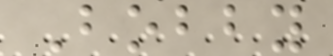Bobby
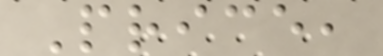Price,
